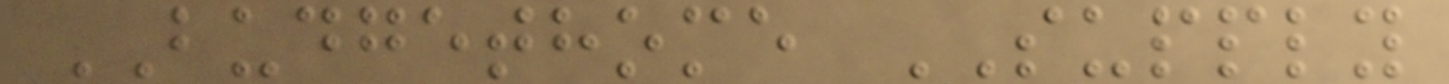BUDGETHOME SUPPLY
